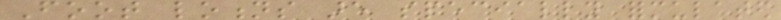Foot lotions are specially formulated
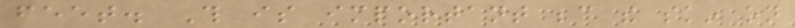feet. This is important because the skin on
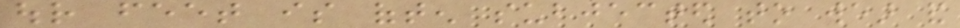our feet is often subjected to wear and
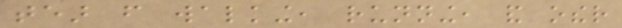tear from walking, running, and other
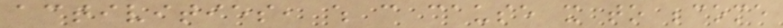activities, which can cause it to become
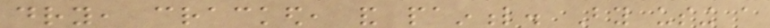dry, cracked, and painful. By using a
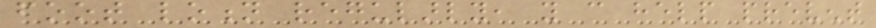foot lotion regularly, you can help prevent
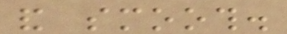and smooth.
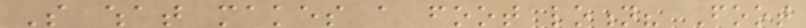So what makes a foot lotion? Foot
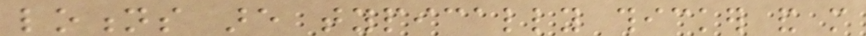lotions are typically thicker and more
